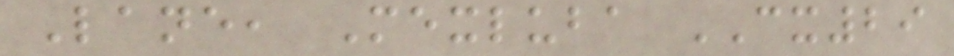Lane, Mexluba CX29
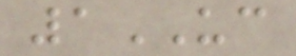1UC
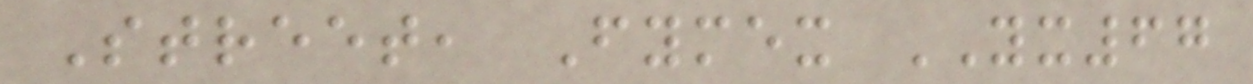Street, Fymex YX67
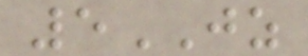5JZ
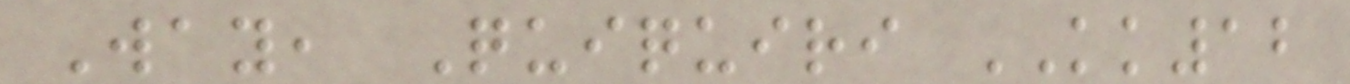Way, Quiquiri KK12
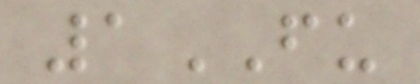1FU
